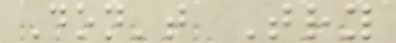Don't Try
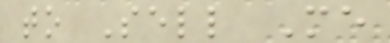to Sell Me
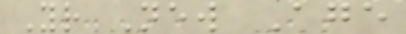Your New Age
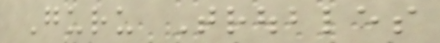Guru Troubles
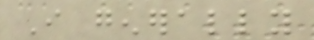I generally
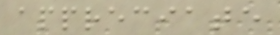appreciate
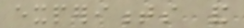experiments and
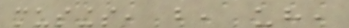musings, but, uh,
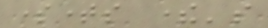sometimes there's
